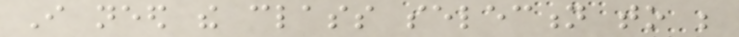I need the class selection to be
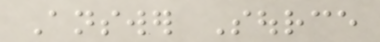Answer Source
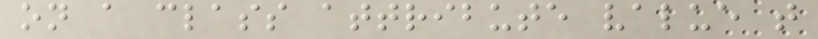on a class attribute value that
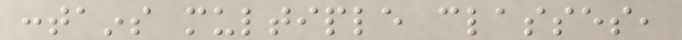contains multiple classes,
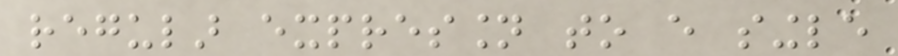regular expression to every single
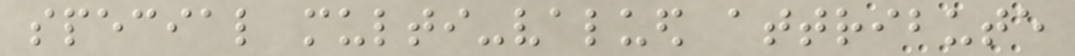special multi-valued attribute
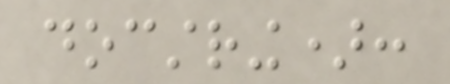docstring):
